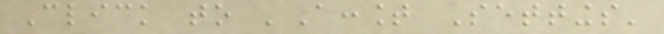Click to 'Account Settings'
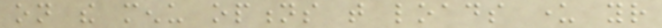on the menu options that loads under your
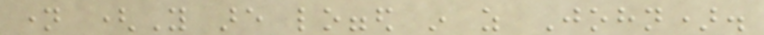name (You are logged in as John).
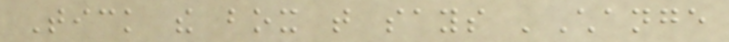Tick the box that says 'Change
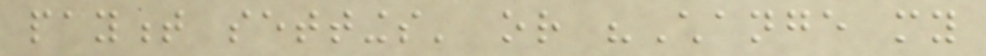payment settings' or "Change my
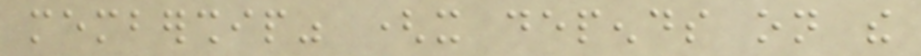membership" (it depends on the
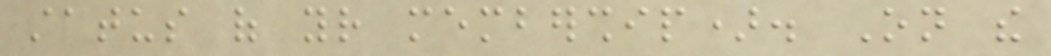status of your membership). On the
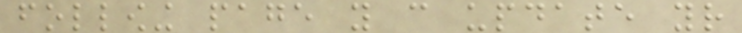following page you can update your
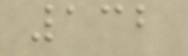132
